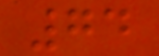74
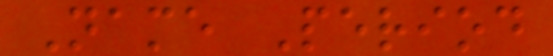Name Period
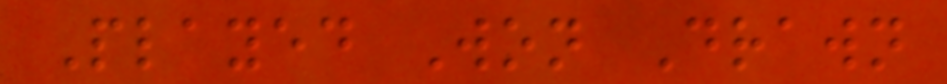Played Won Drawn
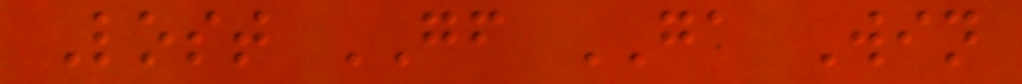Lost GF GA Win
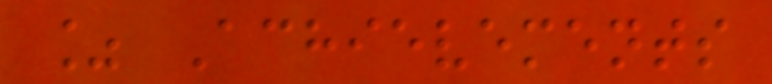% Achievements
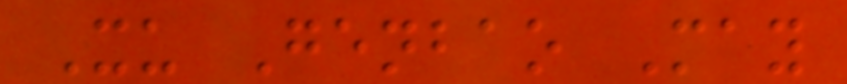Xu Genbao May
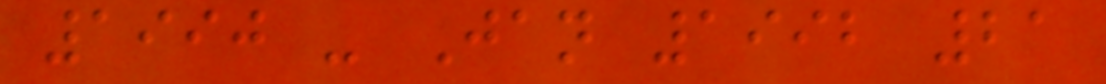1990 - Jan 1992 21
